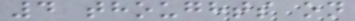4 thoughts on
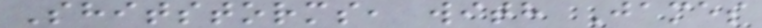Shitstorms, with James
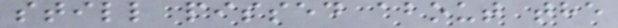still pissed about the
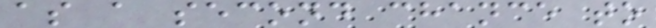as a second chance to
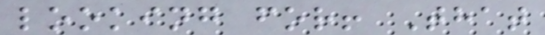looking for! That
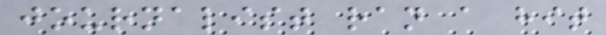journalist ran a hit
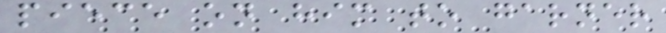piece on him to garner
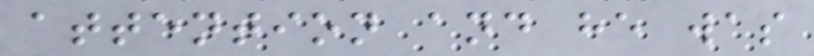attention and he was
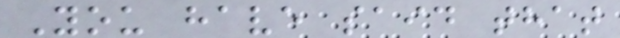You have said that
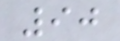90
